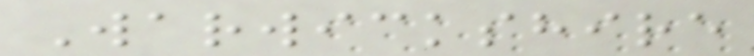Warwickshire
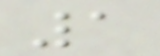1
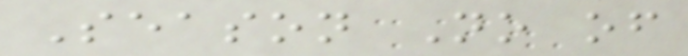Season No of
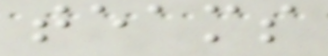teams
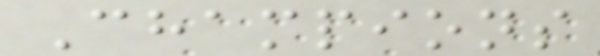Champions
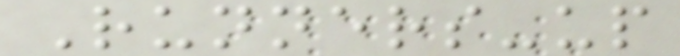Runners-up
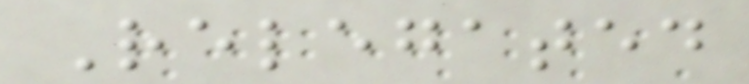Relegated
